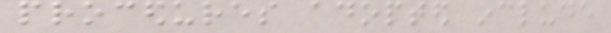procedures adopted include
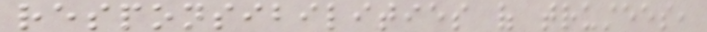responsibilities of trustees,
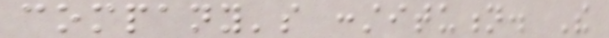company's constitution. The
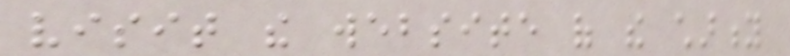visit the website of the charity
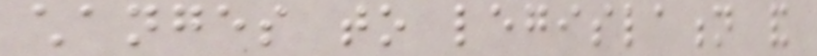changes to legislation and
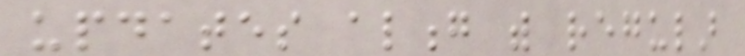updates along with regular
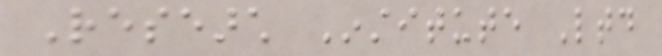Research Institute Ltd
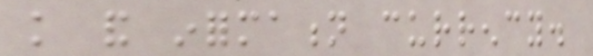knowledge and information currency.
